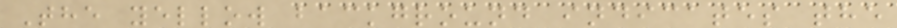The yellow background indicates the
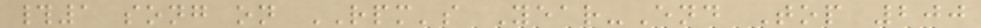#1 song on RPM's Year-End Top 200
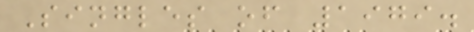Singles of 1979.
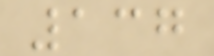137
